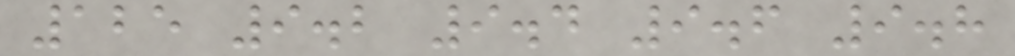125 9.2 9.4 9.6 9.8
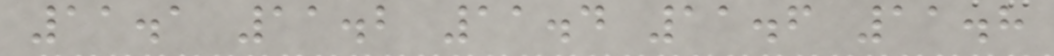11.1 11.2 11.4 11.6 11.8
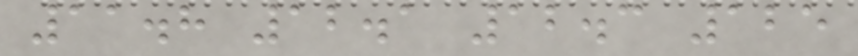11.8 12.1 12.3 125
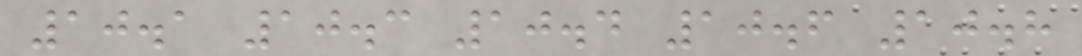10.1 10.3 10.4 10.6 10.8
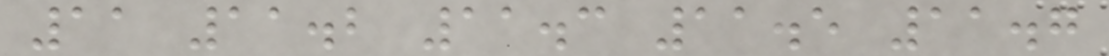11 11.2 11.3 11.5 11.7
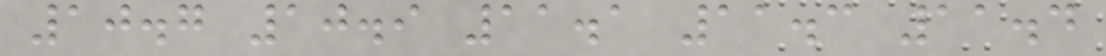10.7 10.9 11.1 11.3 11.4
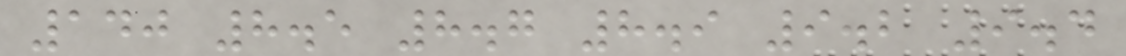140 8.5 8.7 8.9 9.2 9.4
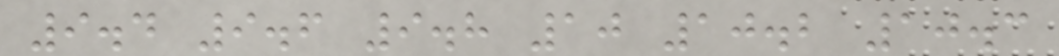9.4 9.6 9.8 10 10.2 10.3
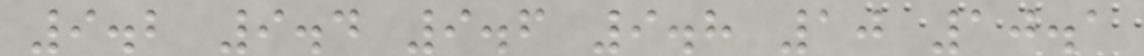9.2 9.4 9.6 9.8 10 10.1
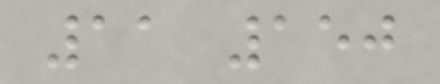11 150
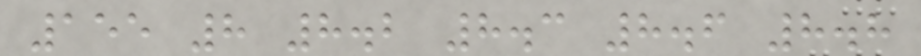155 8 8.2 8.3 8.6 8.8
